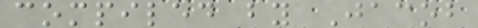compiled by Jacob
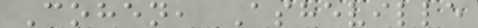Cohen, Asheville
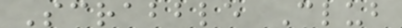Scrabble Club
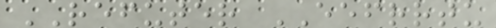REFUTER EEFRRTU
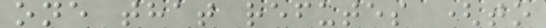one that refutes (to
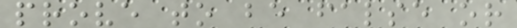prove to be false or
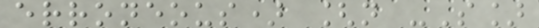erroneous) [n -S]
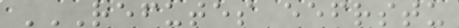REFUTES EEFRSTU
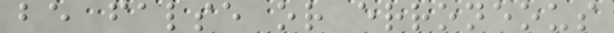be false or erroneous
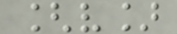[v]
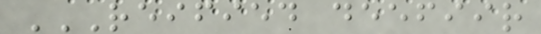REIFIED DEEFIIR
